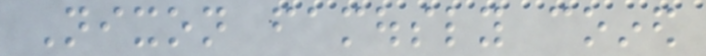Nixon famously coined
